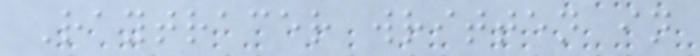Raytracer written in
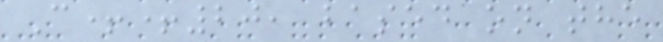C++20, based on the
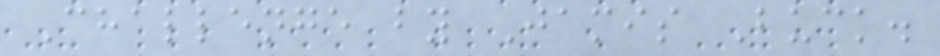Challenge by Jamis Buck.
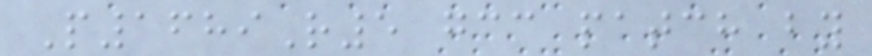P1689R5 gcc patch by
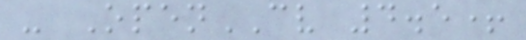- OpenCV 4.5+
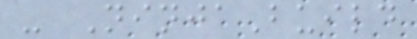- NinjaBuild
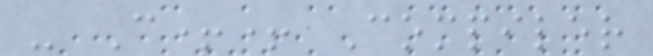- C++ Compiler
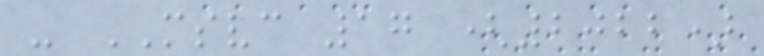- MSVC 17 (2022)
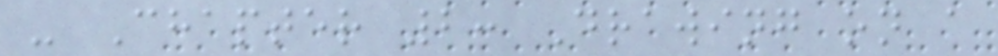- Chapter 2: Drawing on a
